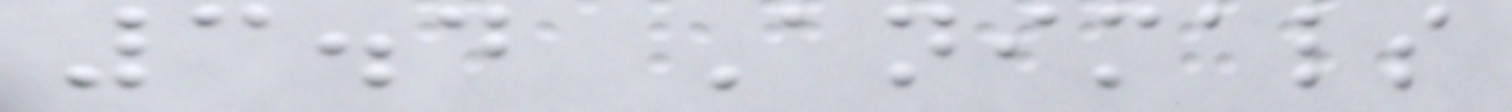3.4 Animals
